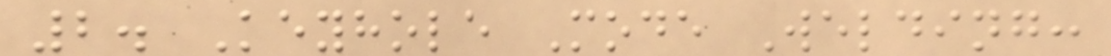2. Keyhole Mode Welding:
